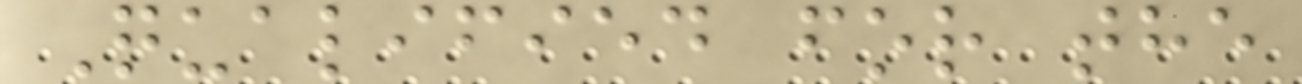Qualified for the
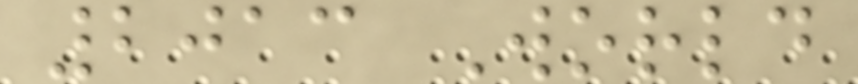2013 World
